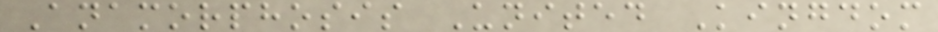Anamorphosis United Kingdom
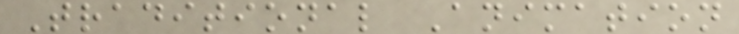Traditional Animation
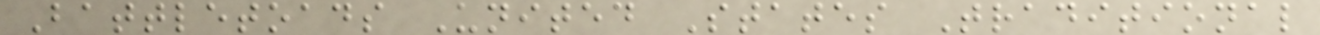Battletoads United States Traditional
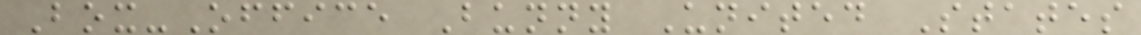Box-Office Bunny United States
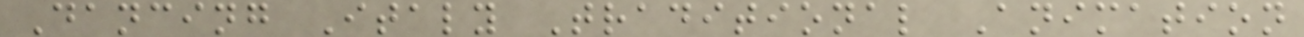Dancing Italy Traditional Animation
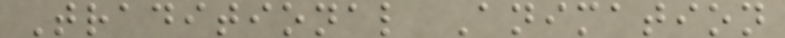Traditional Animation
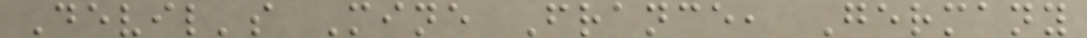Devil's Mine France, Germany
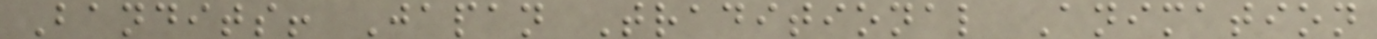Bandits! Japan Traditional Animation
